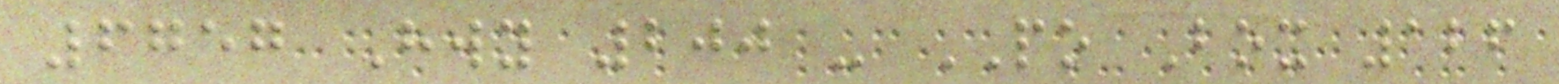6757 Hwy 200 - PO Box 126
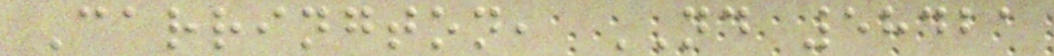Carrington, ND 58421
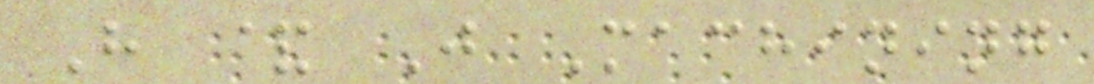H & J Machining
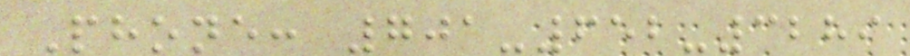Phone: 701-652-3289
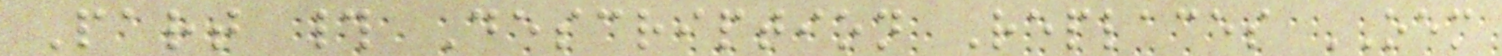Part # Description Replaces OEM
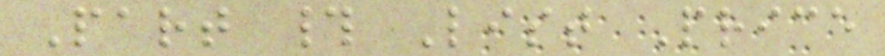Part # List Price
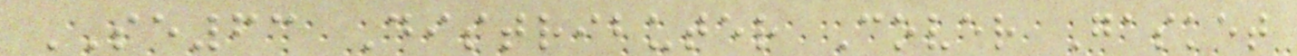SE63 Distributer Cover Gasket
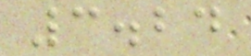3.24
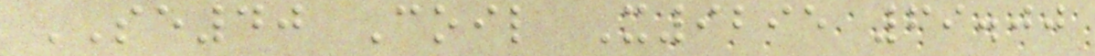SE40 Coil X9295 69.00
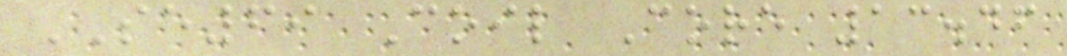SE69 Coil Core 13.46
